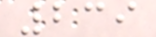239
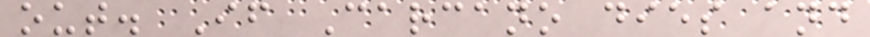out. If Carcano dies and
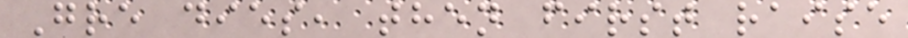Gre dies, then first raise
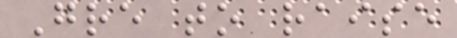Gre to raise
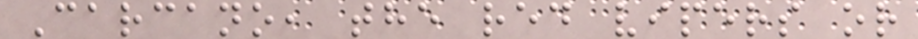Carcano, the red vipers or
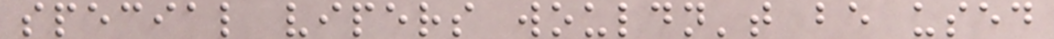special vipers wouldn't be used
